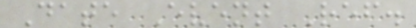Date Event Ref.
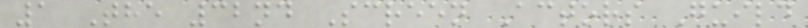1 The 32nd Screen Actors Guild
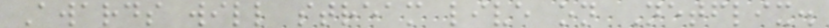Awards will stream live on Netflix.
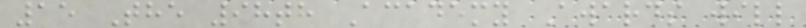15 The 98th Academy Awards will
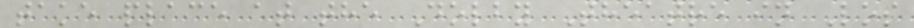take place at the Dolby Theatre in Los
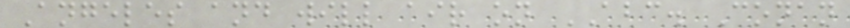Angeles and will air on ABC. Conan
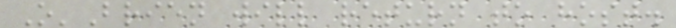O'Brien will return to host.
